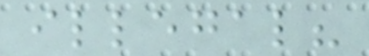illegal?
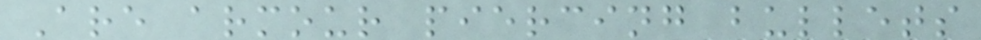Are armour piercing bullets
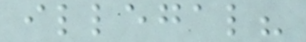illegal?
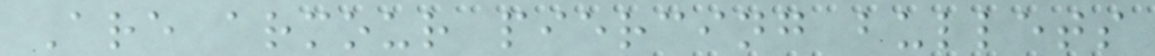Are armour piercing bullets
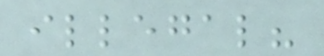illegal?
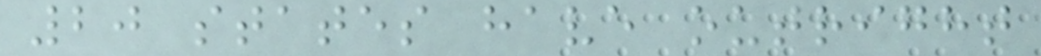20 states have outright
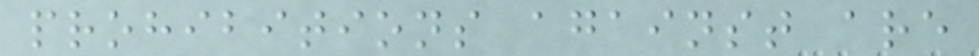prohibitions against are
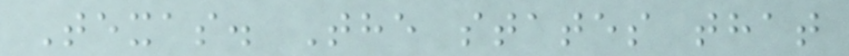Texas. The states that
